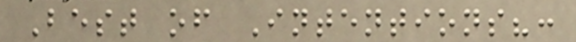Best of Intentions?:
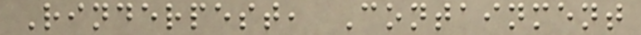Rinderpest, Containment
